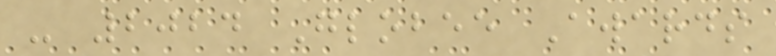- 2024 Globee Awards
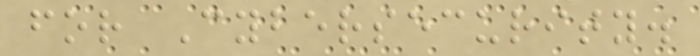for Cybersecurity.
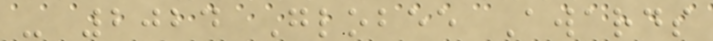- 2024 Globee Awards
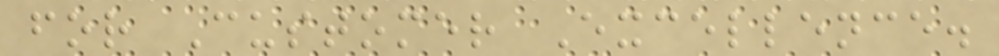for Customer Excellence.
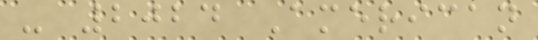- 2024 American
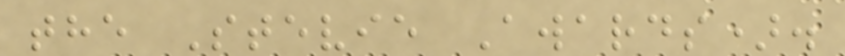the Stevie Awards).
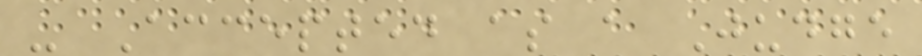- Accepted as a Judge
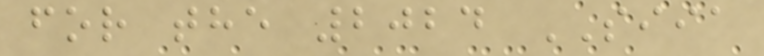for the 2024 SIIA
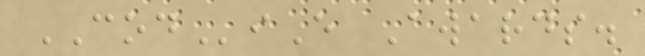CODiE Awards.
